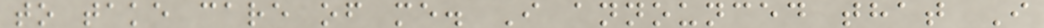to take care of me. I announced that I
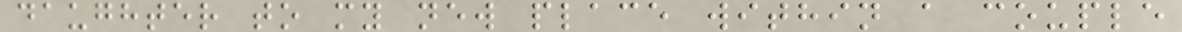daughter to my new place within a couple
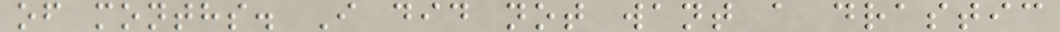of months. I did not want a drastic
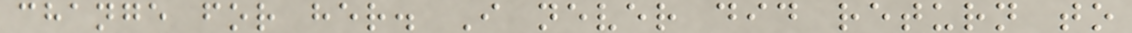change for her. I never did return to
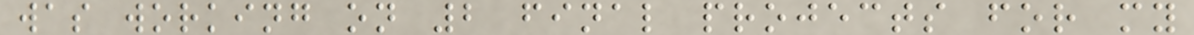was working on 2 final projects for my
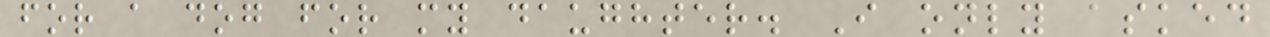for a dog for my daughter. I only asked
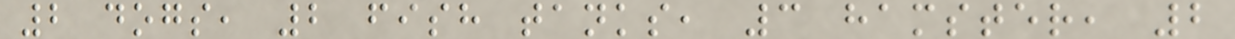2 dogs, 2 fish tanks, 3 hamster, 2
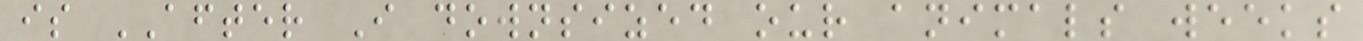is AFTER I downsized our animals weeks
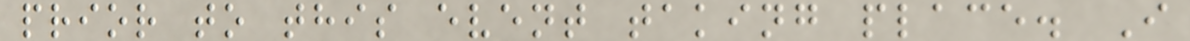prior to this event taking place. I
